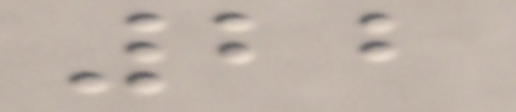22
